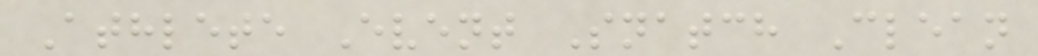Athlete Event Snatch Clean
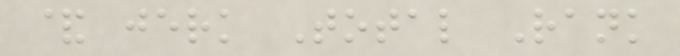& jerk Total Rank
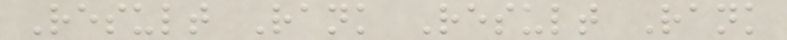Result Rank Result Rank
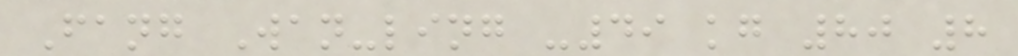Fang Wan-ling -49 kg 80 8
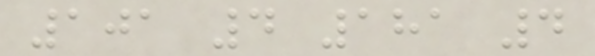101 4 181 4
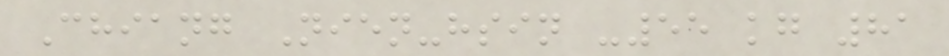Chiang Nien-hsin -55 kg 81
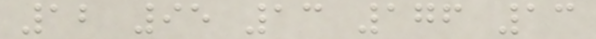12 95 13 176 13
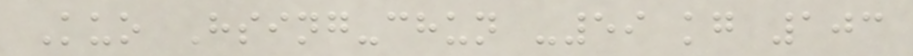Kuo Hsing-chun -59 kg 103
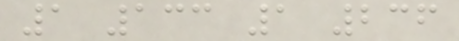1 133 1 236
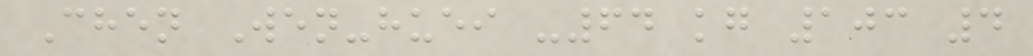Chen Wen-huei -64 kg 103 4
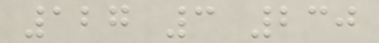127 3 230
